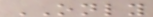ONLY
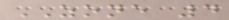ZONE 4
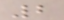2
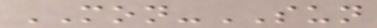MON-SUN
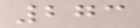273
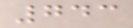743
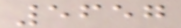5657
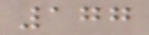177
